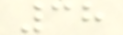38
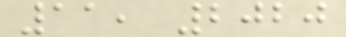11, 2020
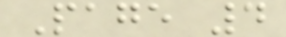Page 4
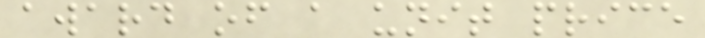award of a unit price
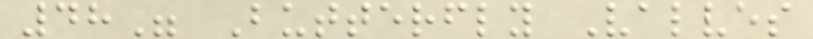48" Butterfly Valves
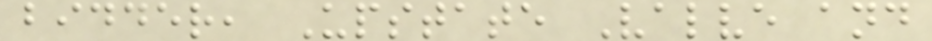bidder, Upstate Valve and
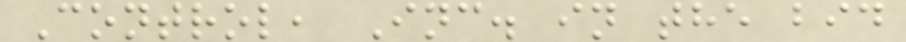Control, Inc. in the bid
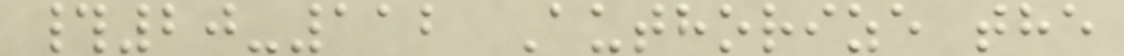#20-112 Authorize the
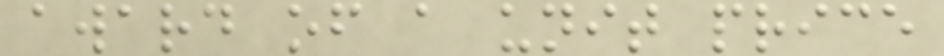award of a unit price
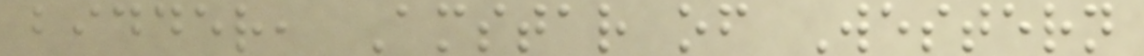bidder, Amstar of Western
